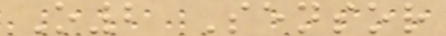O2 Sensor
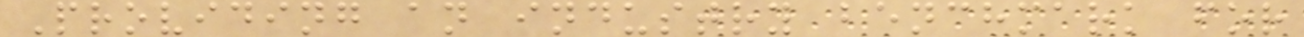Providing an industry benchmark for
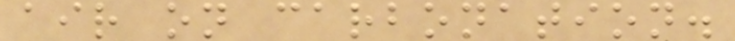air on carbonation.
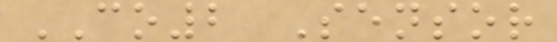CO2 Sensor
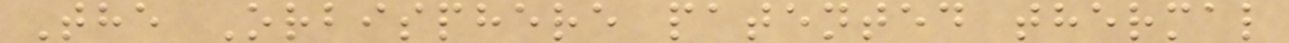The Orbisphere patented thermal
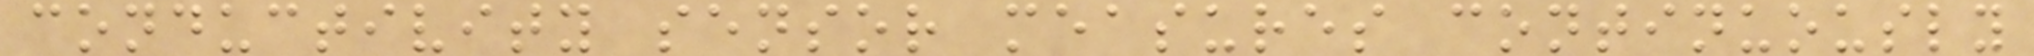conductivity sensor measures continuously
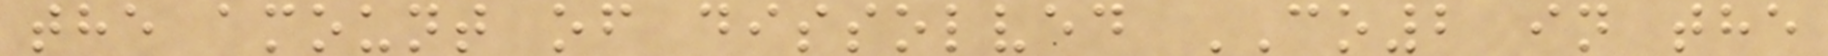the amount of dissolved CO2 in the
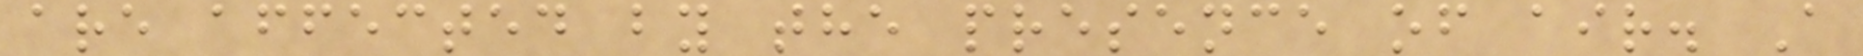are affected by the presence of air. A
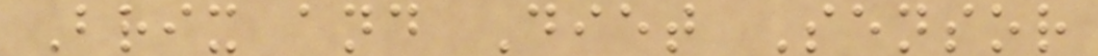Brix and Diet Sensor
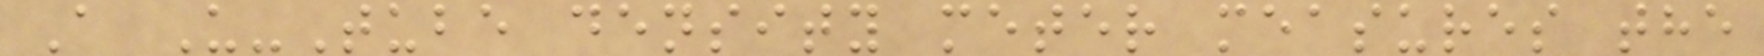A U-Tube density meter measures the
